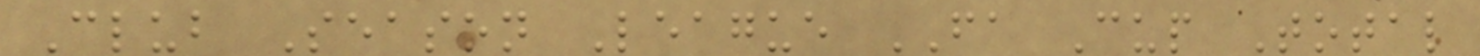Club Season League FA Cup Total
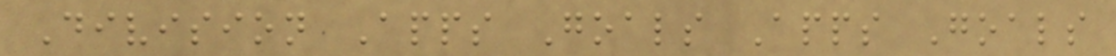Division Apps Goals Apps Goals
